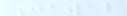Jawab
